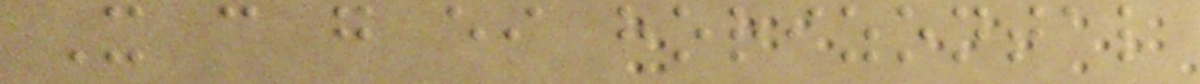It can go either horizontal
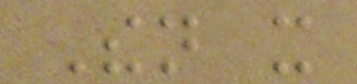Then it
